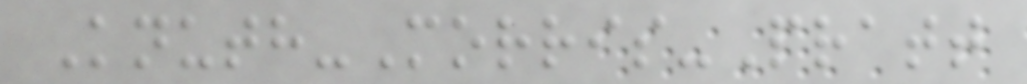Knuth-Morris-Pratt
